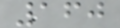160
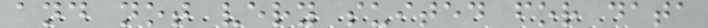and not very suited for data
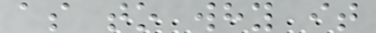as to why it
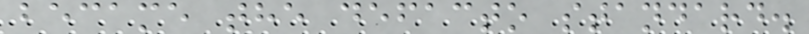became the defacto standard.
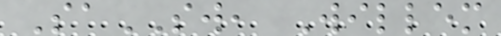SaSW, Willem
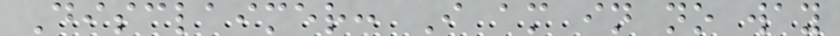Disclaimer: I am in no way
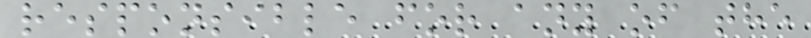responsible for any of the
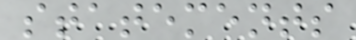statements
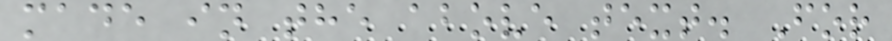made in the above text. For
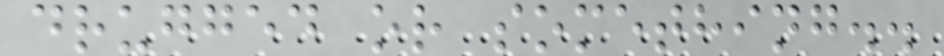drugged or something..
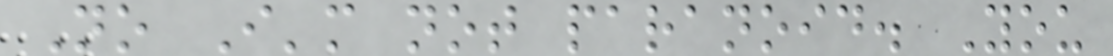No I'm not paranoid. You
